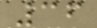36
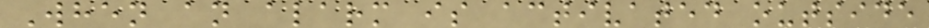When an alarm is activated outside
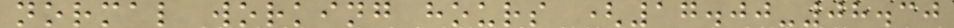normal working hours (17.00-08.30
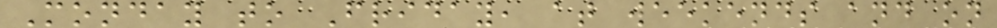Monday to Friday, at weekends and on
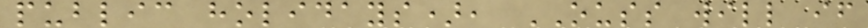public holidays), OUSS will if
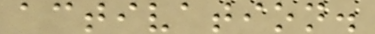activation.
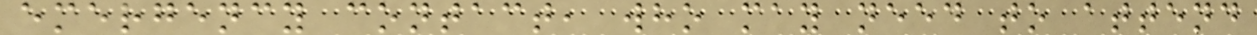emergency contact, who may need to attend
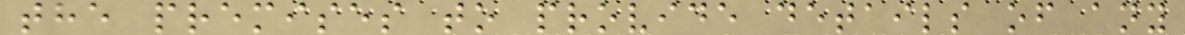the premises to provide details of any
